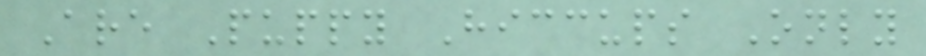Are Puppy Hiccups Only
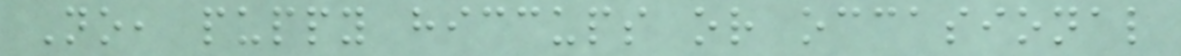No, puppy hiccups or occasional
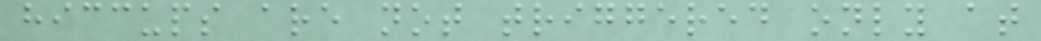hiccups are not triggered only at
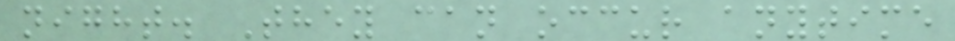night. They can occur anytime
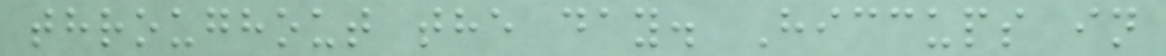throughout the day. Hiccups in
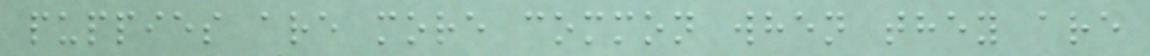puppies are more common when they are
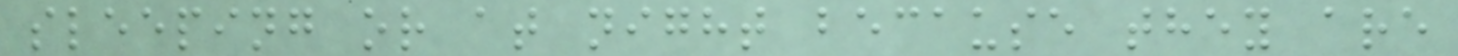sleeping or at night because they are
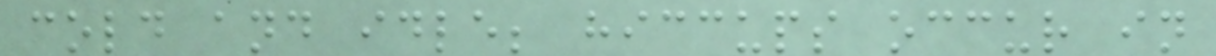cold and idle; hiccups occur in
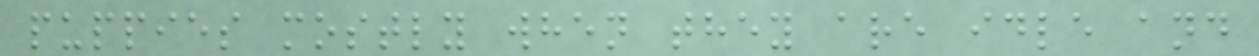puppies mostly when they are idle and
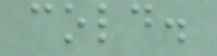cold.
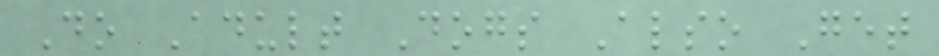Do Adult Dogs Also Get
